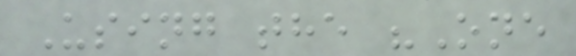Using the "One
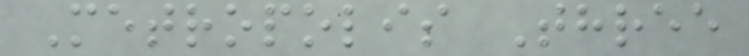Metropolis Three
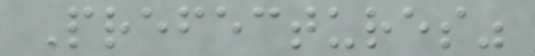Prefectures"
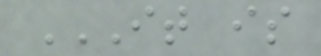IT IS
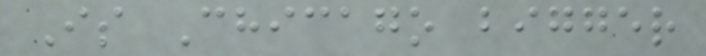Is Chicago bigger
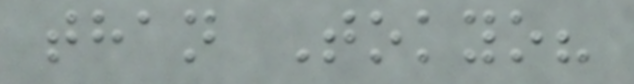than Tokyo?
